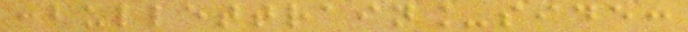:bullettrain_side:
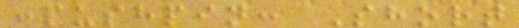:pushpin: Short
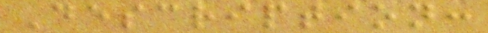Description:
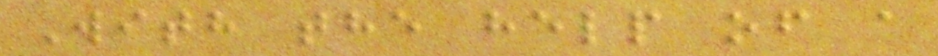With the help of a
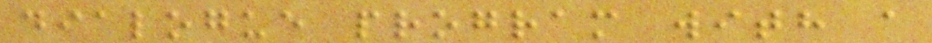dialogue program with a
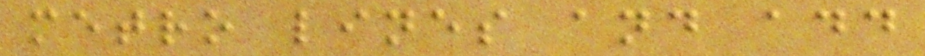metro lines and add
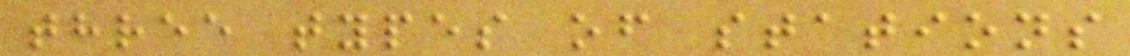three types of stations
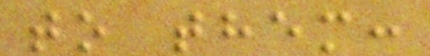to them:
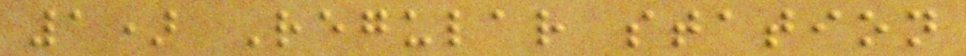1) Regular station
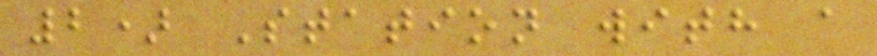2) Station with a
